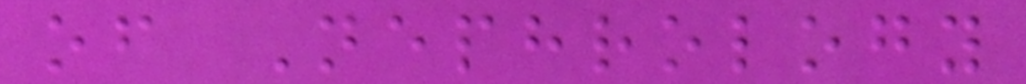of Nephrology
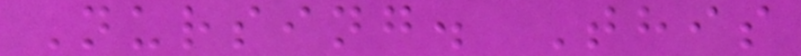Nursing. This
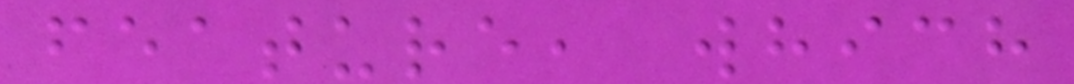feature, which
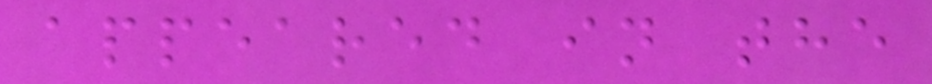appeared in the
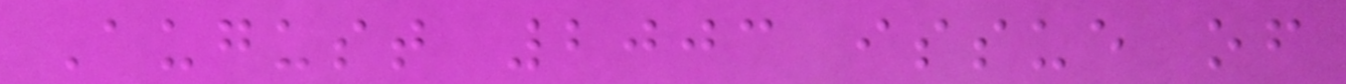August 2003 issue of
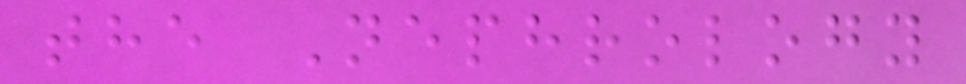the Nephrology
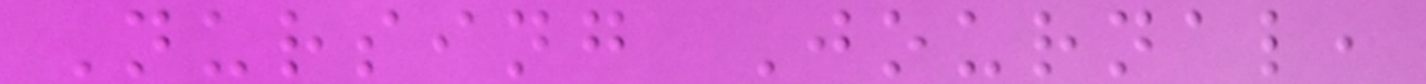Nursing Journal,
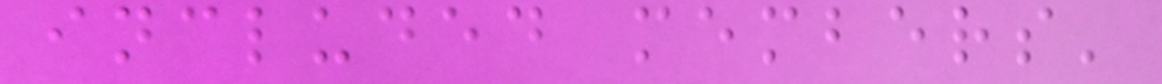included members'
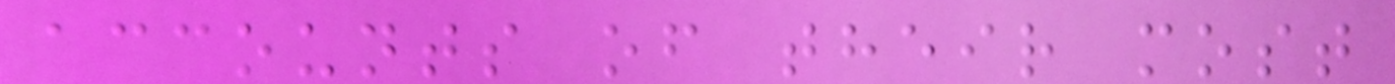accounts of their most
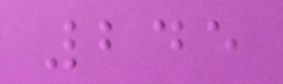245
